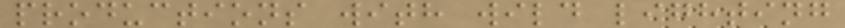productions with wild lighting
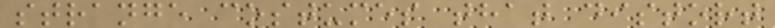strange costumes that distort
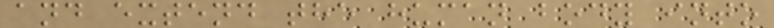and extend the human body into
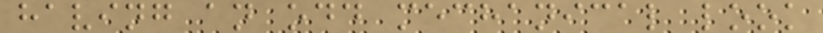having an odd mechanical look
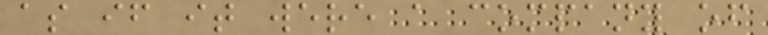as if it were a company of
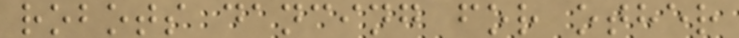robots dancing for other
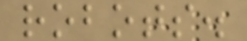robots.
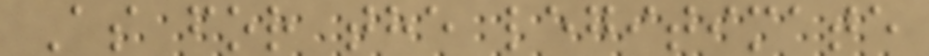As for the legitimate
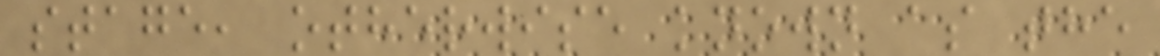stage, otherwise known as the
